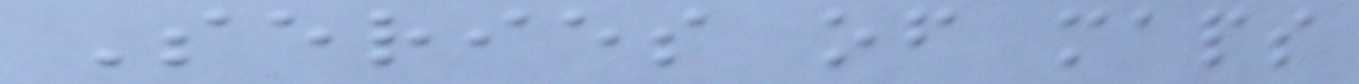Series of maps
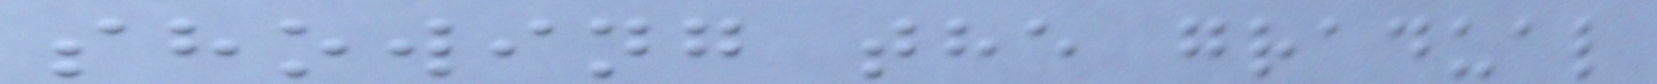showing the gradual
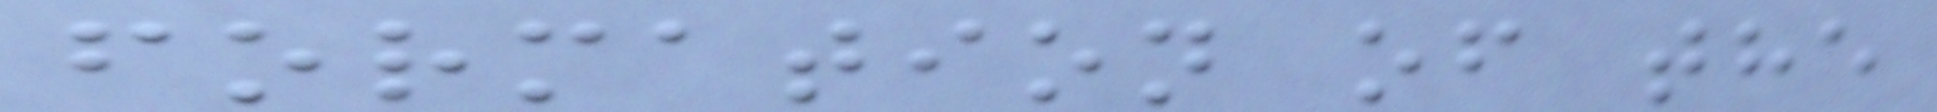formation of the
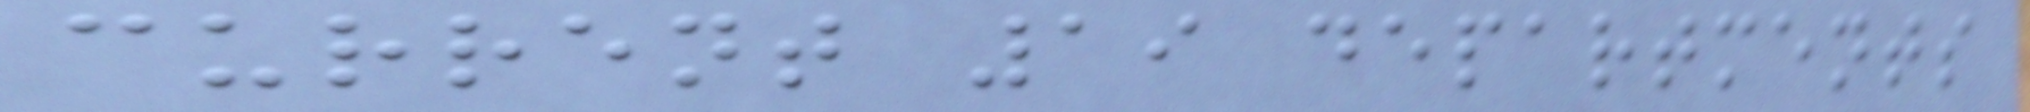current 19 departments
